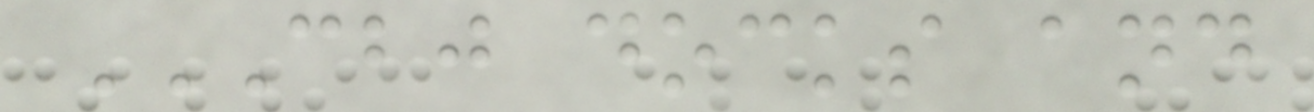CBJ DOCKS AND
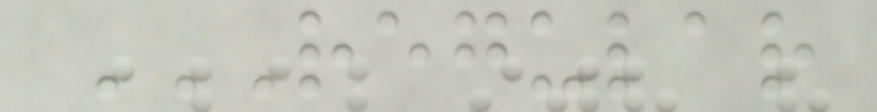REGULAR
